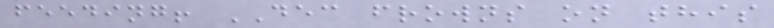feeding! DEC frowns on this
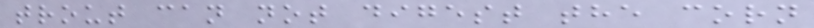trout can not digest the corn
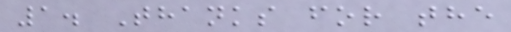1. Thanks for the
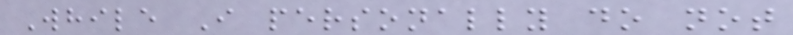While I personally do not
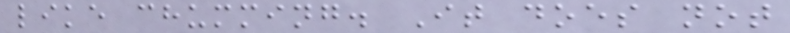like chumming. It does not
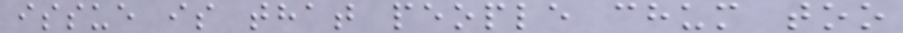issue is that people chum too
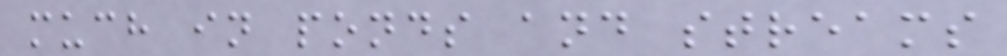much in ponds and streams
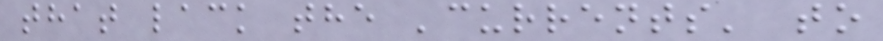that lack the 'currents' to
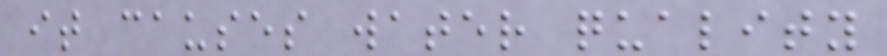it causes water quality
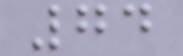74
